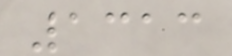1313
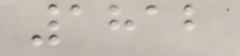1812
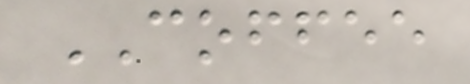COFFEE
